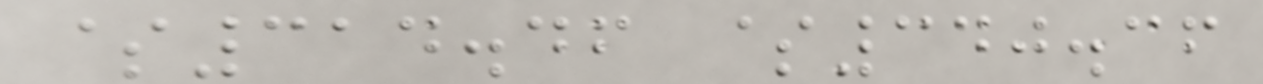$314.46 $340.36
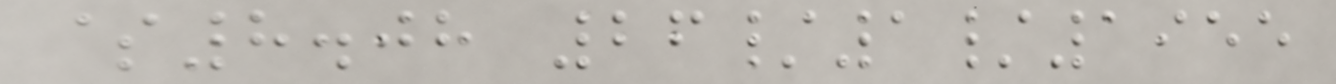$8.08 26/1/1955
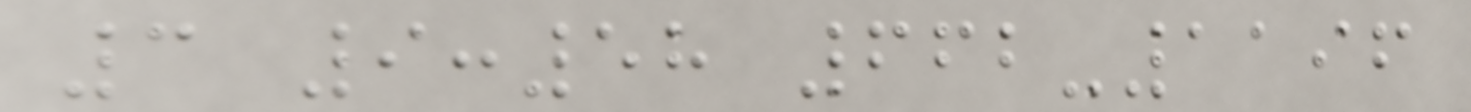3 9:58 662-1196
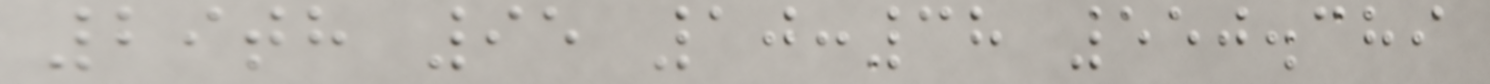29th 95 10:38 550.389
